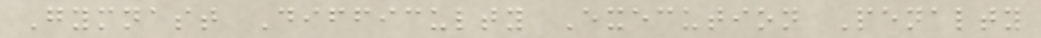Gymnast Difficulty Execution Penalty
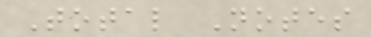Total Notes
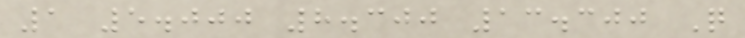1 5.000 8.300 13.300 Q
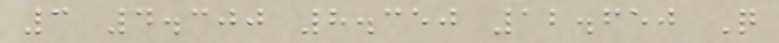3 4.300 8.350 12.650 Q
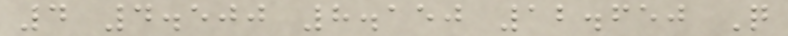4 4.500 8.150 12.650 Q
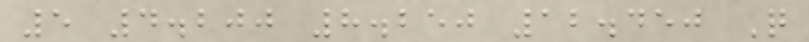5 4.200 8.250 12.450 Q
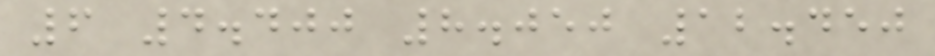6 4.400 8.050 12.450
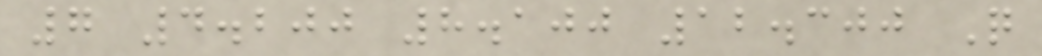7 4.200 8.100 12.300 Q
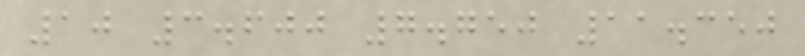10 3.600 7.750 11.350
